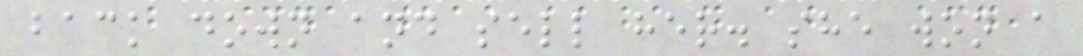back down and sell her. she won a
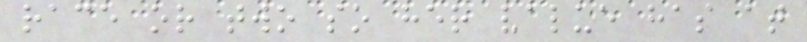race or two so her value has at
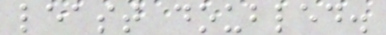least doubled.
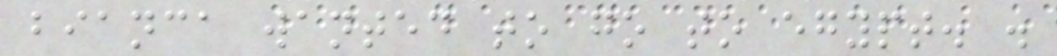bianca wanted to go to egypt. .
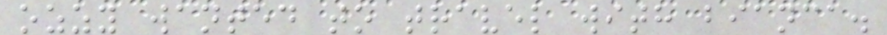ozzy wanted to travel with bianca.
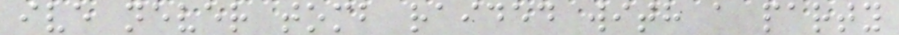ive never tomb raided with a party
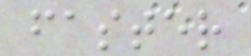faster
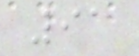91
